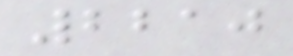2210
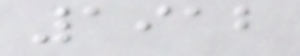1912
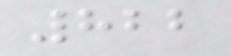822
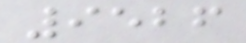9526
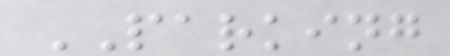PARKING
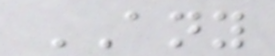ANY
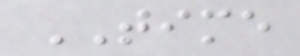TIME
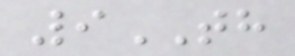9TH
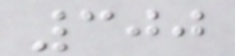300
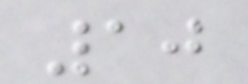10
